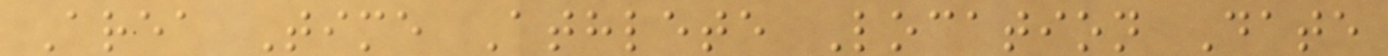Area Time Athlete Location Date
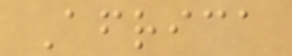Africa
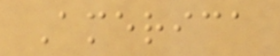America
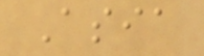Asia
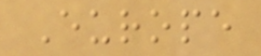Europe
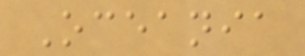Oceania
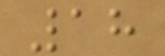18
